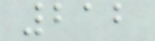212
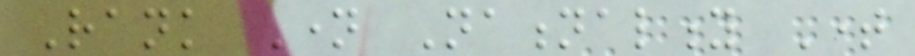Rank Name Nationality Time
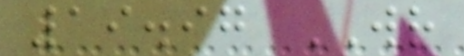19.97 WR
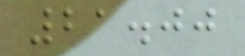21.00
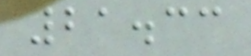21.33
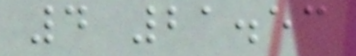4 21.53
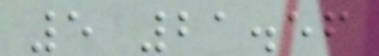5 21.56
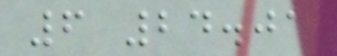6 24.01
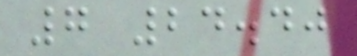7 24.40
